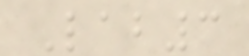Lab3
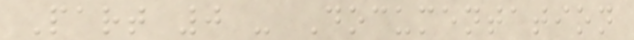Part 0 - Documentation
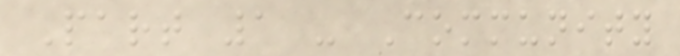Part 1 - Community
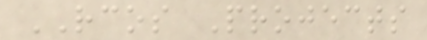RCOS Projects
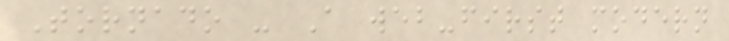Tornado - A web-first modern
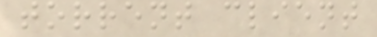torrent client
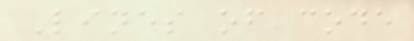Lines of code
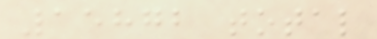15872 total
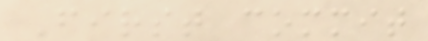First commit
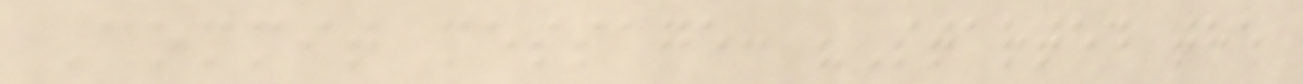Commit message: "Started the
